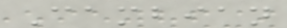Cambian
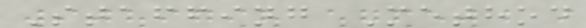Staffing Method
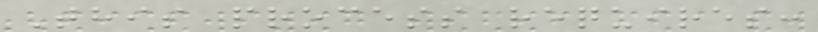This process requires:
